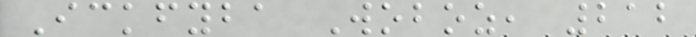Ickfyba Woboz, 212
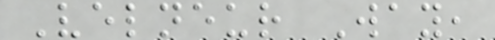Velneur Way,
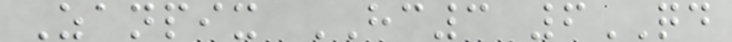Zanpix HC3 6QD
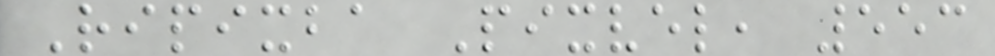Ripixba Pixvel, 553
